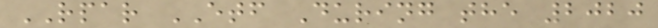RPAR ETF During the 2020
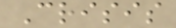Crisis
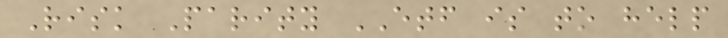Risk Parity ETF is to help
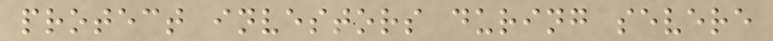protect investors during severe
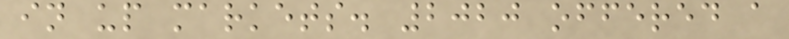in up markets. 2020 offered a
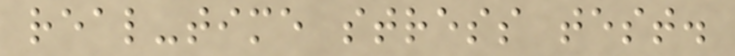real-time stress test.
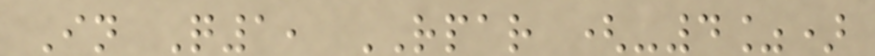In Q1, RPAR (-4%)
